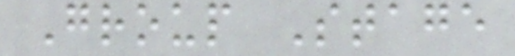Group Stage
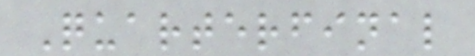Quarterfinal
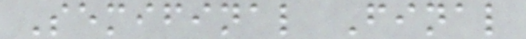Semifinal Final
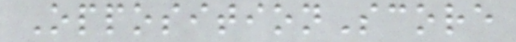OppositionScore
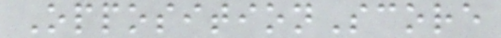OppositionScore
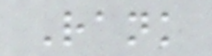Rank
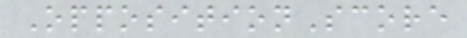OppositionScore
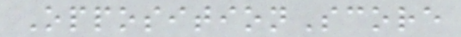OppositionScore
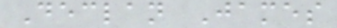Declan James
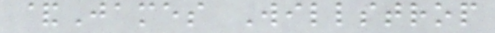&James Willstrop
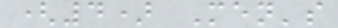(4) Men's
